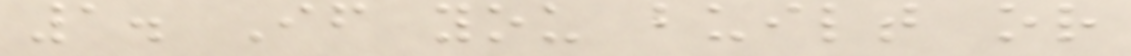1. If you built or
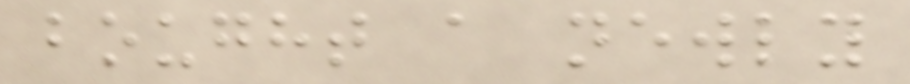bought a newly
